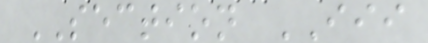SECTION III
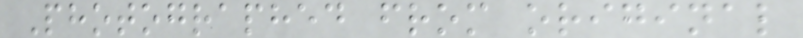Photographed from original
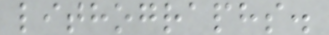lithographs.
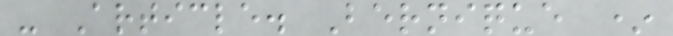- Article. Bernique *
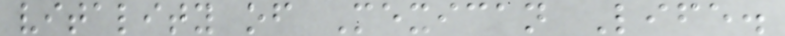vitality of Mexican Life.
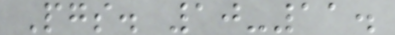Pgs. 10-11.
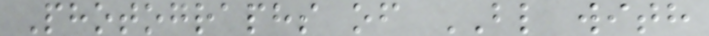Photographs of BL with
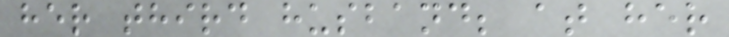her third husband; at her
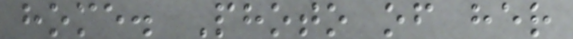home. Photo of her
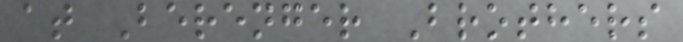at Berenger Brothers
